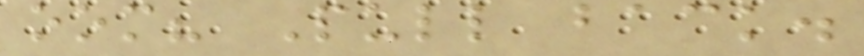oom? Pull back.
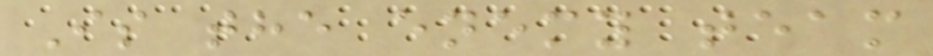Is the enemy team
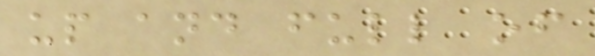up and full of
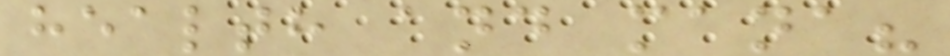health and mana?
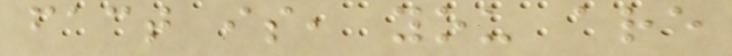fact is, you are
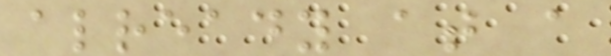already at a
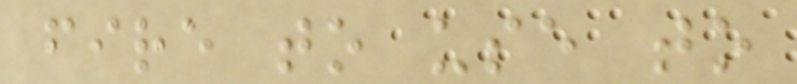fire to use to
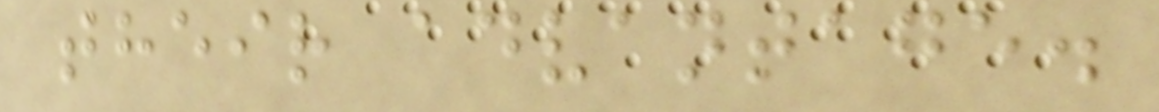their advantage.
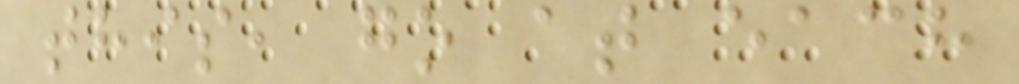this, go at each
